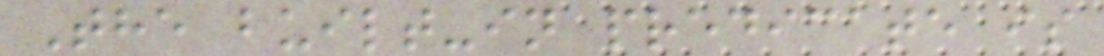The built-in predicate is
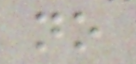no
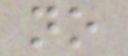no
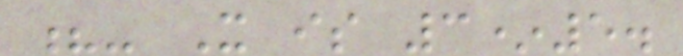?- X is 3*5.
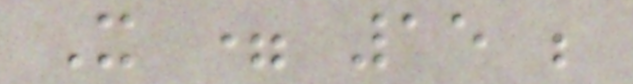X = 15 ;
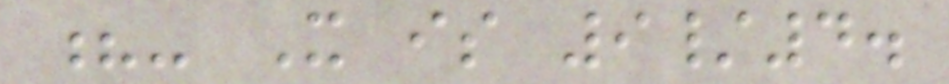?- X is 9/4.
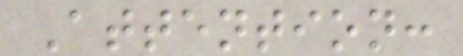Attention:
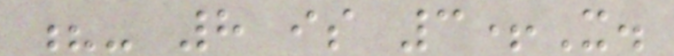?- 8 is 3+X.
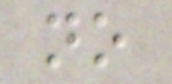no
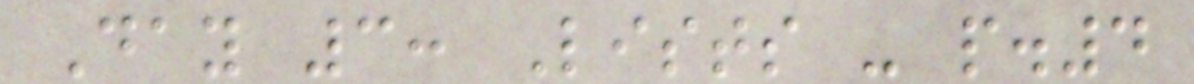Day 3: Lists - p.4
